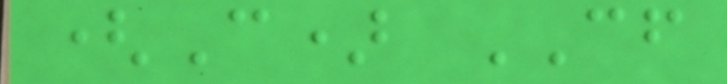(C) CF
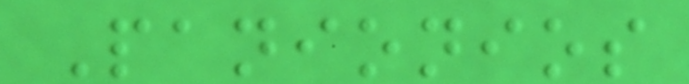Panionios
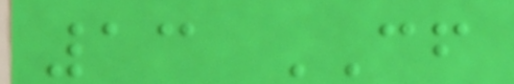13 CF
